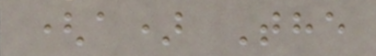(a) The
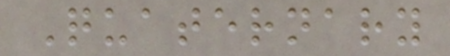Quaternary
